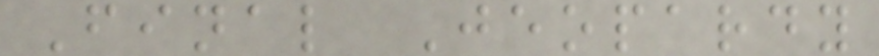Final Jeopardy
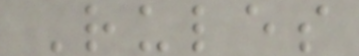Rules
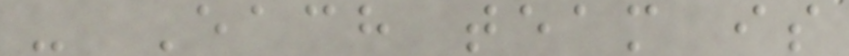- Each team is
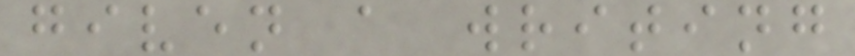given a writing
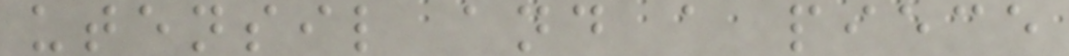utensil and a piece
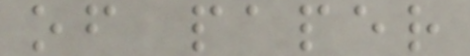of paper
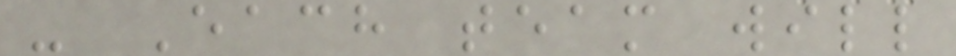- Each team will
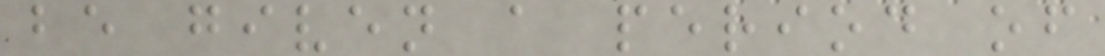be given a period of
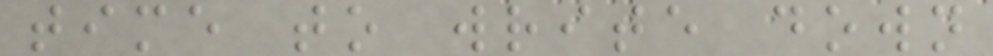time to write down
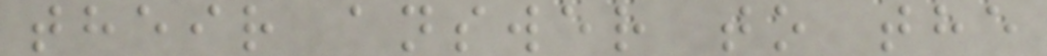their answer to the
